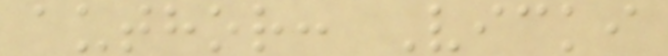author: Vicki
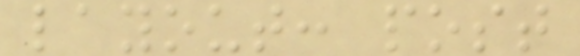layout: post
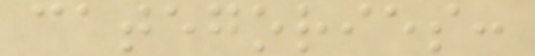categories:
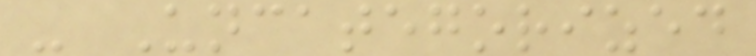- Uncategorized
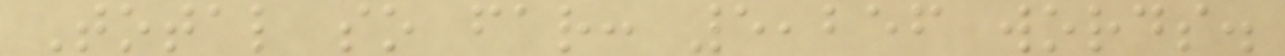Total so far: 5,256 words.
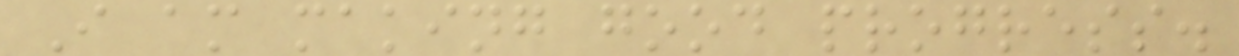I am making good progress.
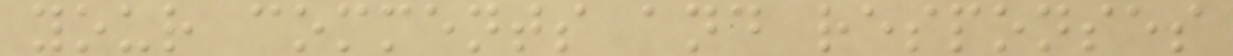your comments and responses
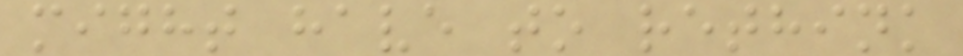might have to rethink
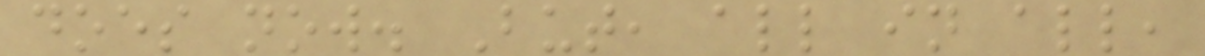does now. But, all in all,
